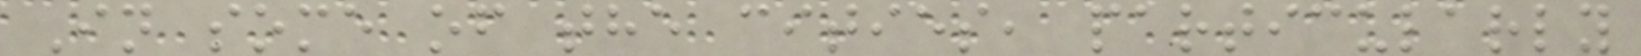In some of the cities, particularly
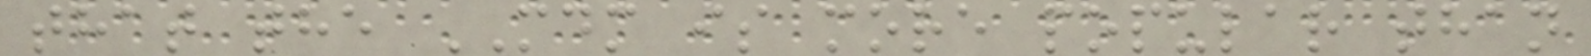that the MDM is more popular than
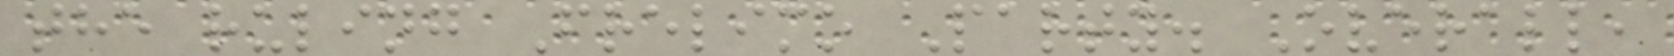the ruling Frelimo Party. Overall,
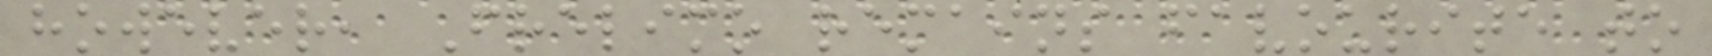however, Frelimo remains favourite to
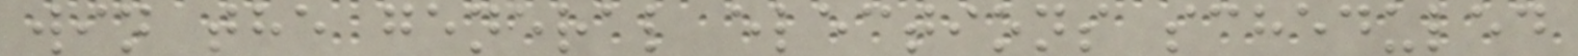win the general elections scheduled
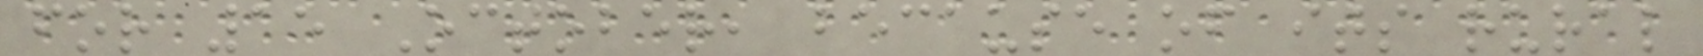for 15 October, because of its rural
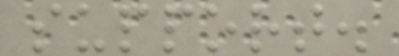support.
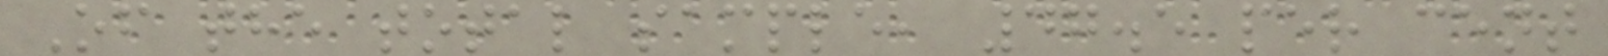Of the total sample, 47.5 per cent
